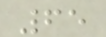65
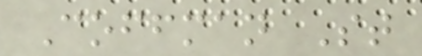Coffman St
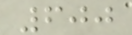600
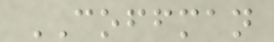COFFMAN
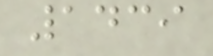1439
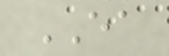EA
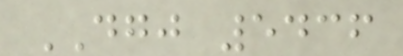DGJ 5436
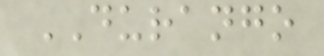DURANGO
